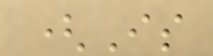(Is
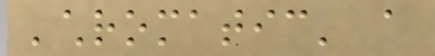'chromatic' a
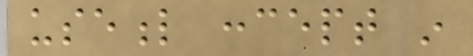useful concept in
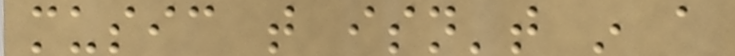music that isn't in a
